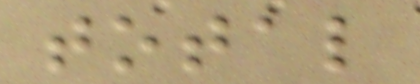total
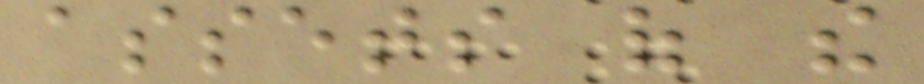assets of the
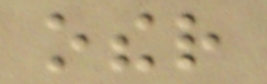other
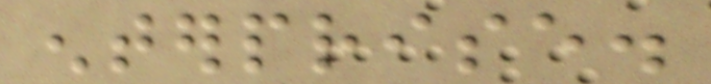enterprise.
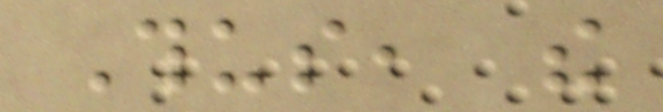Thus, the
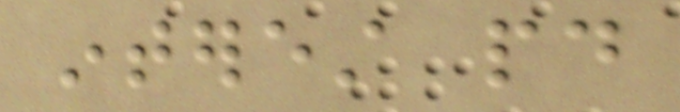interest paid
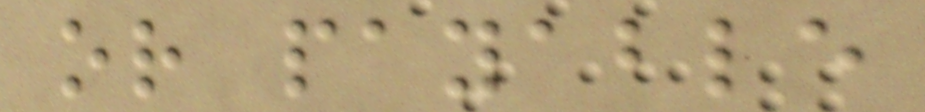or payable
